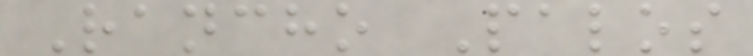Rancho Palos
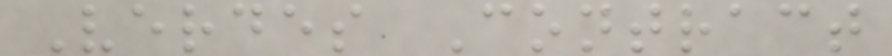Verdes Contract
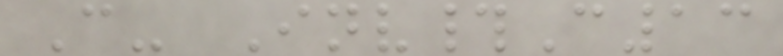C- Inv#C13
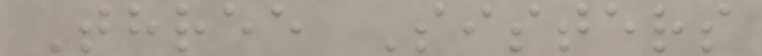Three Sisters
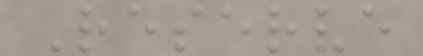Reserve
